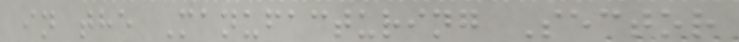in the Manufacturing Sector
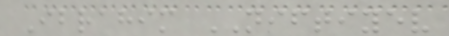Ibrahim NIFTIYEV
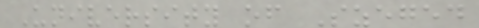University of Szeged
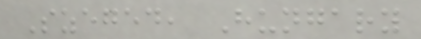Szeged, Hungary
